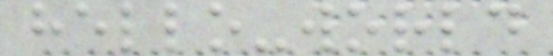hello-world
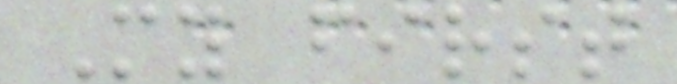My first
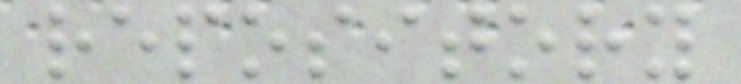repository
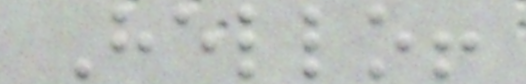Hello!
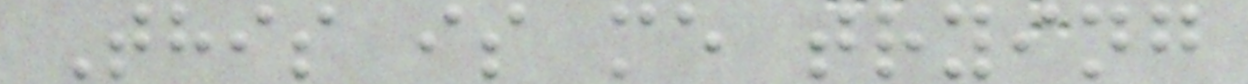This is me trying
